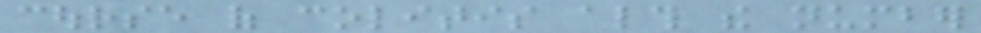course of colitis although the number
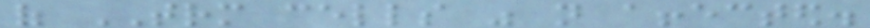of TRM cells was not affected.
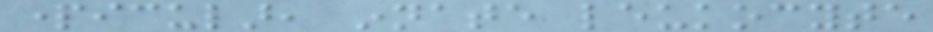particular, innate leukocyte
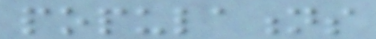populations
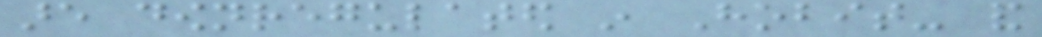are downregulated in Hobit- and
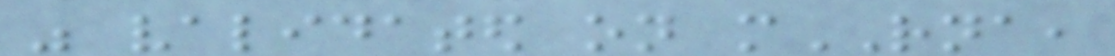was validated on mRNA,
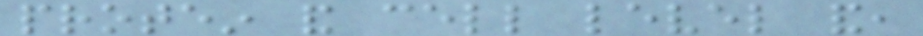protein and cell level and,
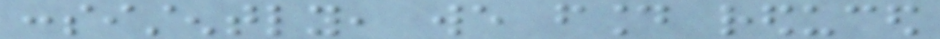consistently, we found reduced
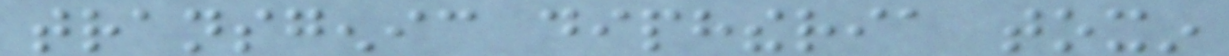transgenic diphtheria toxin
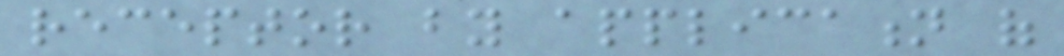receptor by application of
